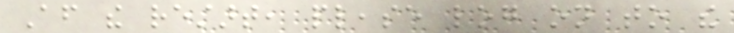After the restart, please log on to the
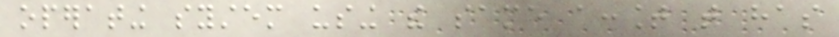operating system using the same account that has
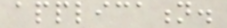application.
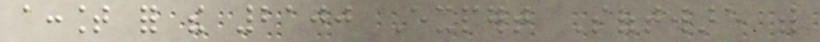account for the 2100 Expert Software with
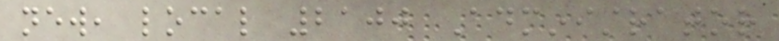new, local 2100 Administrator
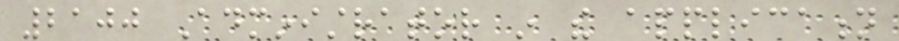2100 Administrator in the application
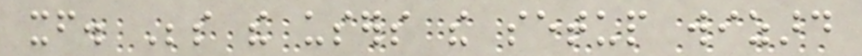itself. Beside the users the setup wizard
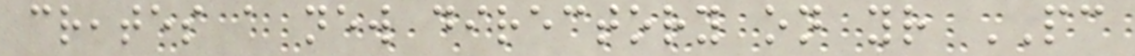creates a new directory on your PC
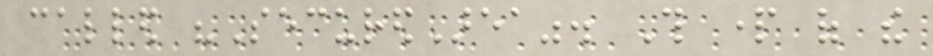called "SecuredArea". This part of the
